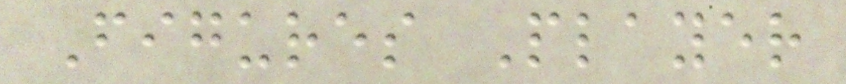Figures Player
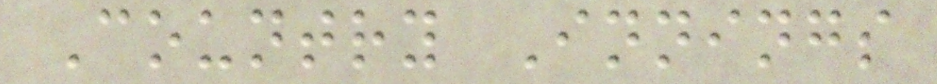Country Innings
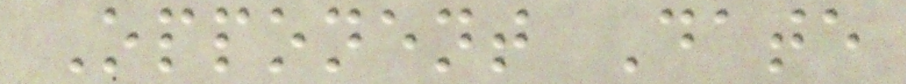Opponent Date
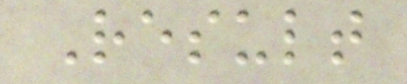Result
